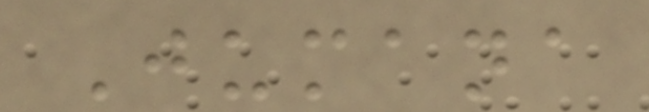Jumana
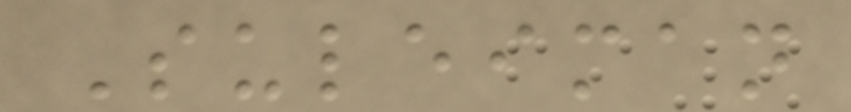Suleiman
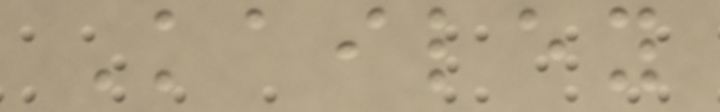Kailey
